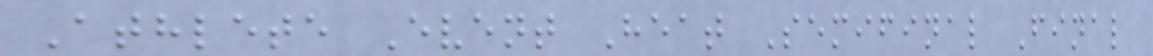Athlete Event Heat Semifinal Final
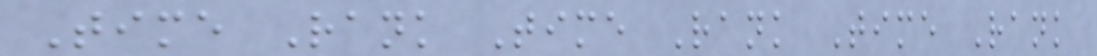Time Rank Time Rank Time Rank
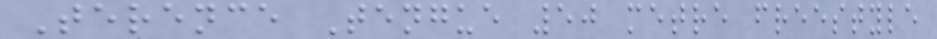Terence Tengue 50 metre freestyle
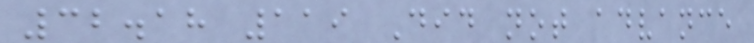32.18 119 Did not advance
